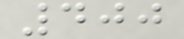400
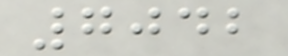7042
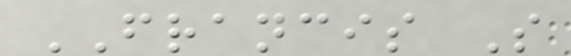FRANCIS S
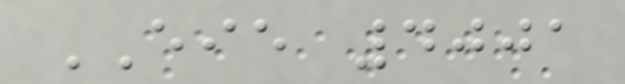EIE 4001
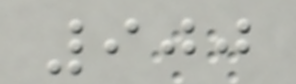900
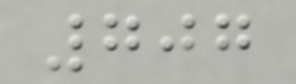707
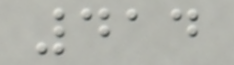414
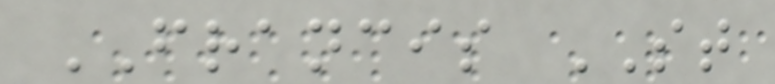FRANCIS ST
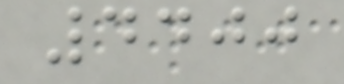4400
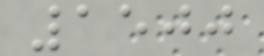1500
